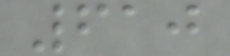610
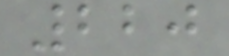220
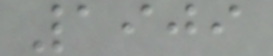1909
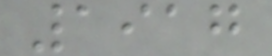1917
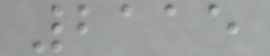2115
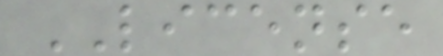LICENSE
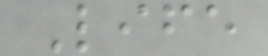Life
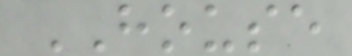HOUSE
